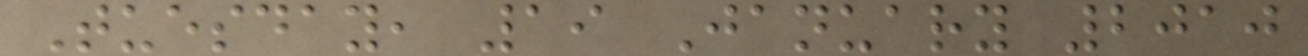Tuesday, 19 January 2010
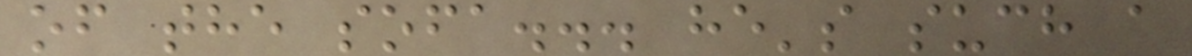of the sofa... he's such a
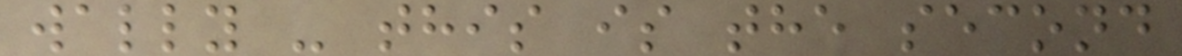wally - this is the second
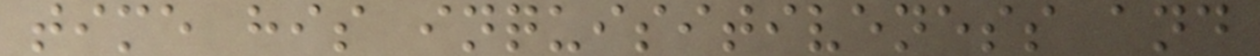time his inquisitiveness and
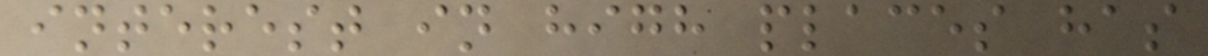interest in high places has
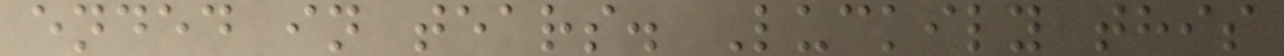ended in tears. Luckily this
